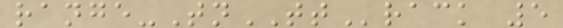range-TnTTrack 5
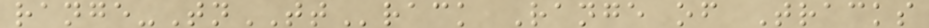range-TnTTrack Range of Tracks
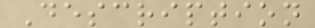Description
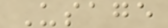Usage
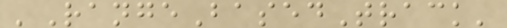'RangeBasedTrack'
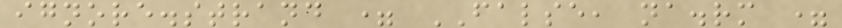ignore.strand = FALSE, na.rm =
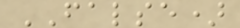FALSE)
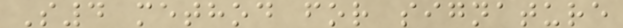S4 method for signature
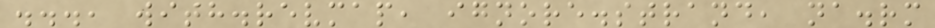..., with.revmap, ignore.strand, na.rm
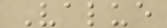Value
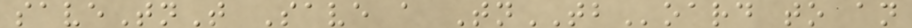saveTnT Save a TnTBoard to an
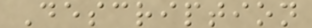Description
